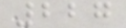227
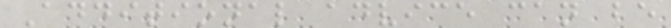Additional advice can be
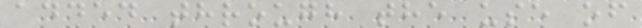added through the use of
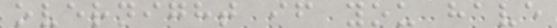overnight if you have
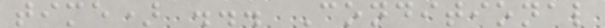time) ... Conditional
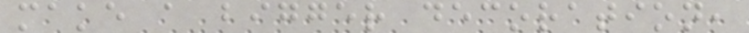make a bigger decoration,
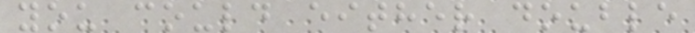you could either double
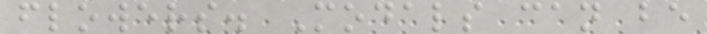flowers. Modals can be
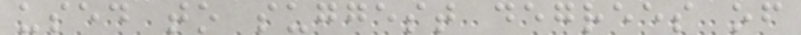used to suggest degrees of
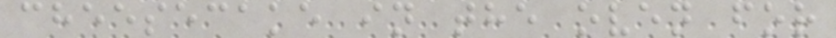cheesecake in the oven for
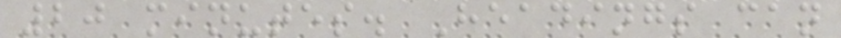20 minutes. Headings can
